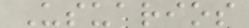Usuarios
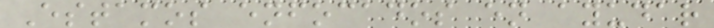Estamos enfocados en ayudar
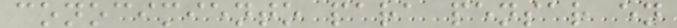conocimiento para pensar en
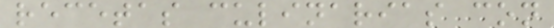recetas culinarias con
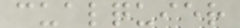cualquier
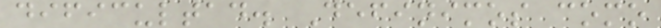dificultad. Definimos como
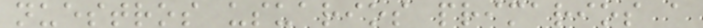nuestros usuarios primarios a
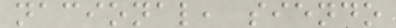nacional, siendo
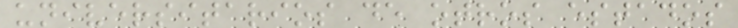universitarios de otros estados
